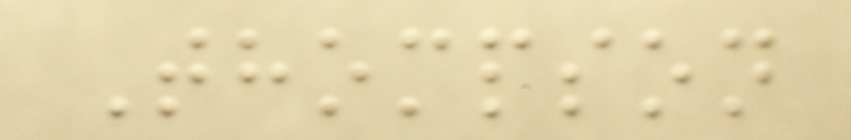Thompson
